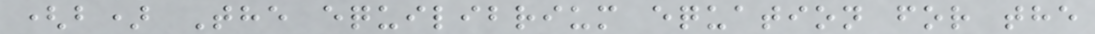(b) The equilibrium equation for the
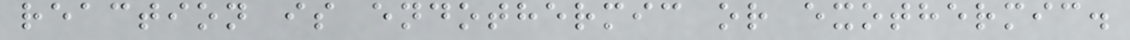reaction is endothermic or exothermic.
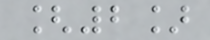[2]
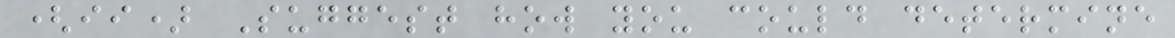(ii) Suggest how you could determine
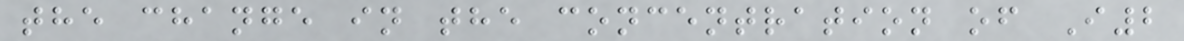the change in the concentration of I2
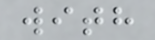with
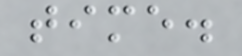time.
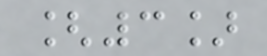[3]
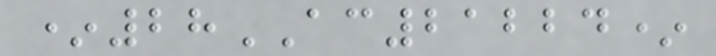*28AC21224*
